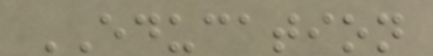EDUCATION
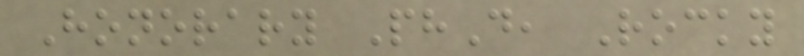Honorary PhD, Rocky
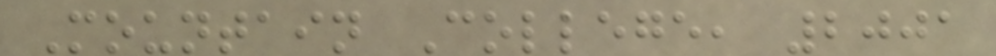Mountain College, 2001
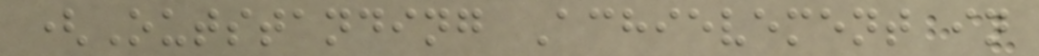(Outstanding Achievement in
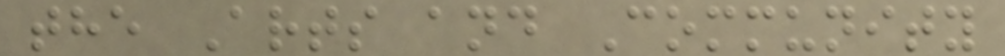the Arts and Community
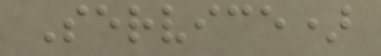Service)
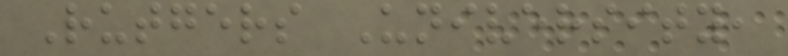Rutgers University,
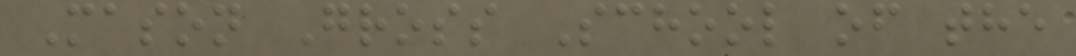Mason Gross School of the
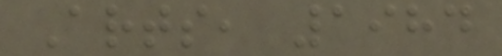Arts, 1984
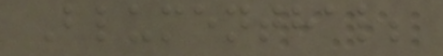Blumenthal;
